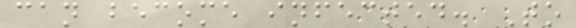can become infected. To
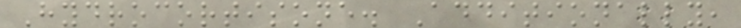Hydrocortisone. Additionally,
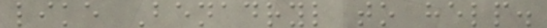like Benadryl to help.
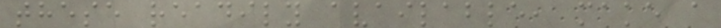these readily available, make a
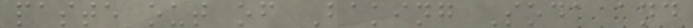paste out of Baking Soda and
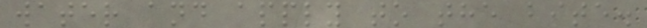water and apply to the bite.
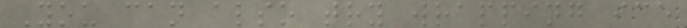You can also try wrapping ice
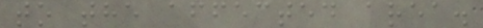to the affected area.
